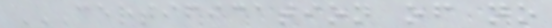CERTIFICATION OF NO
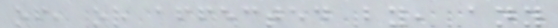of, or affected by, any
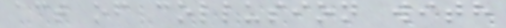act of collusion with
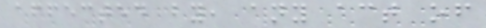affected by, any act of
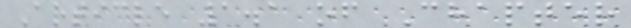Article 1.1 of Chapter
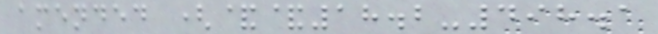amended (&&18.2-498.1
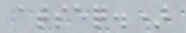atseq.)
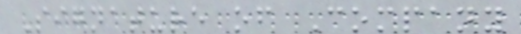Signature of Company
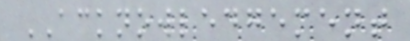ACKNOWLEDGEMENT
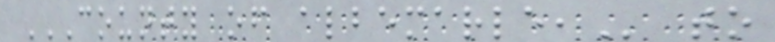COUNTY OF ALBEMARLE, to
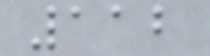112
